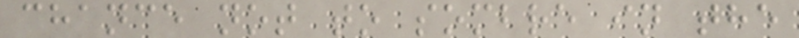chance not to sombre in the
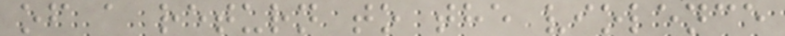of a return to the violence
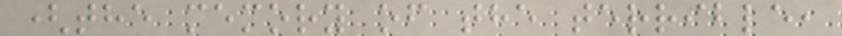(the memory of the terrible,
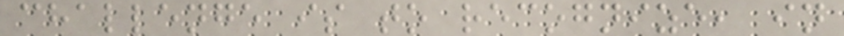challenge is to recognize, in
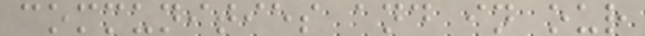communities and in our
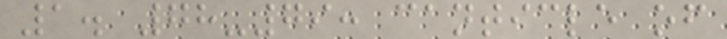1. 78-79: canticle of
